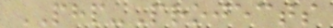PHP-Projects
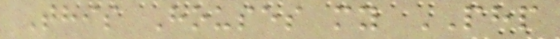This Houses my PHP
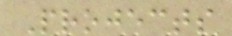Projects
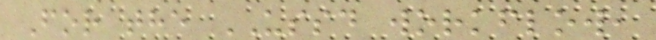For the USSD workflow,
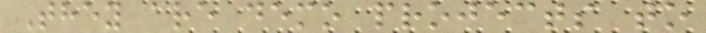They are demo projects to
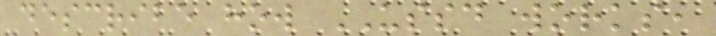describe how USSD works,
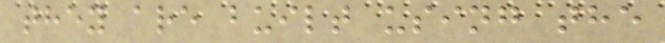they are built using the
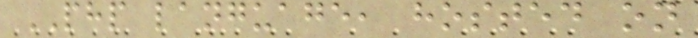PHP language, hosted on
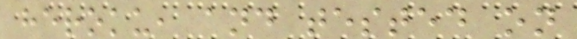heroku, and tested on
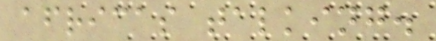africas talking.
